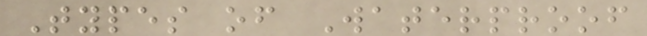Types of Waterproof
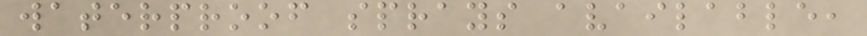waterproof sprays available,
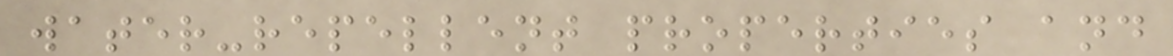water-repellent properties and
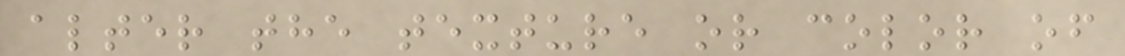alter the texture or color of
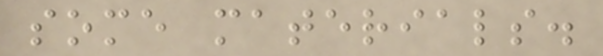some materials.
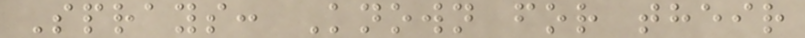Sprays: Known for their
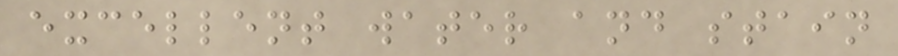excellent water and stain
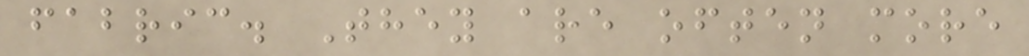fabric. They are often more
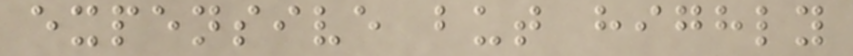expensive but highly
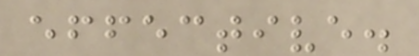effective.
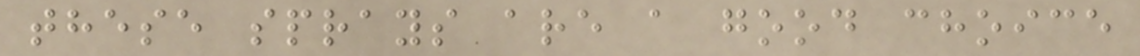these sprays are a good choice
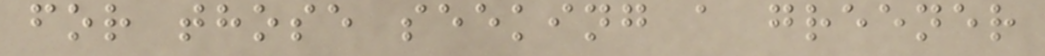for those seeking a greener
